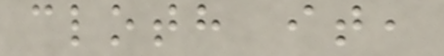cloth it,
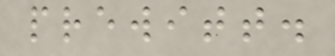prewitt.
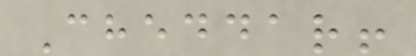Cheddar!
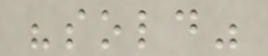"sold"
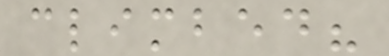climbed?
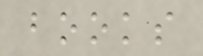books
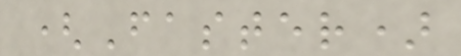(Faster)
